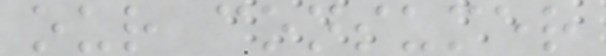our consumer
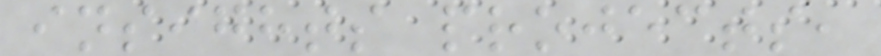insights projects,
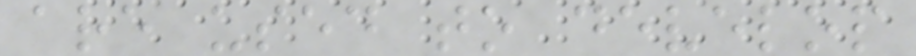are used to develop
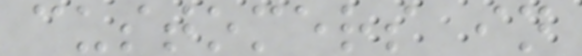customers in
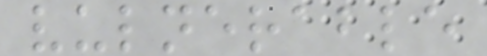vulnerable
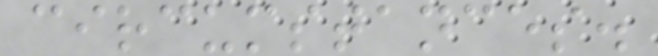circumstances.
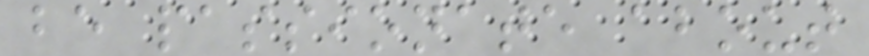be passionate about
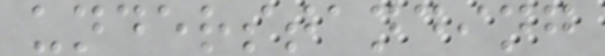understanding
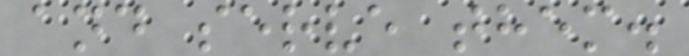and serve them.
